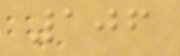106
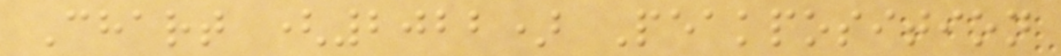Chart (2022) Peakposition
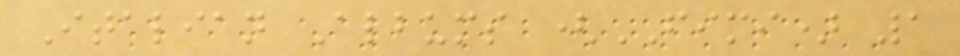Italian Albums (FIMI) 1
